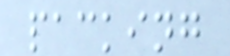packing
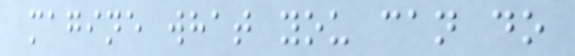magine what you can do
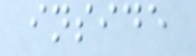inside
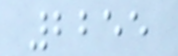2255
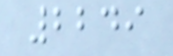2249
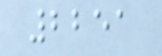2251
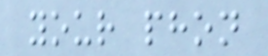your phon
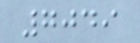7049
